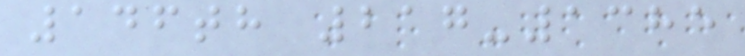146th 217-1385
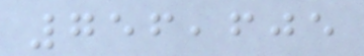756,605
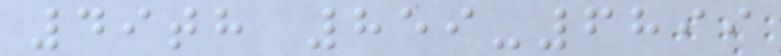49th 859-6899
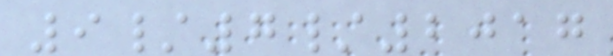9/7/2017
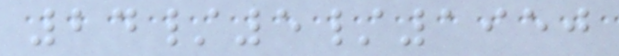24/5/1950
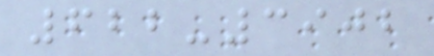622-3902
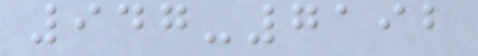947-7192
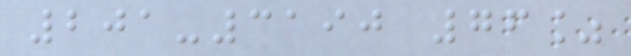201-3190 76%
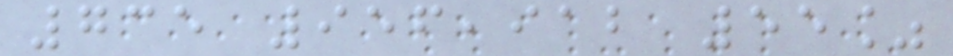735 956,912 55%
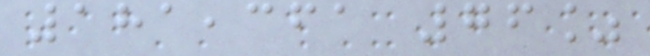181,361 76%
